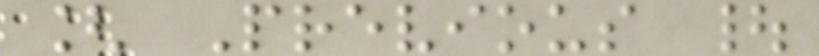[ Previous |
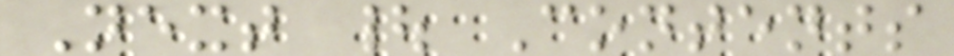Next | Contents
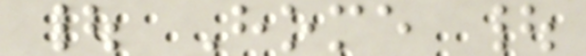| Home |
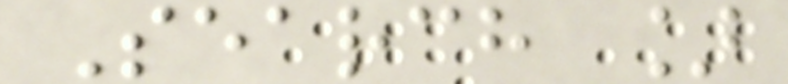Search ]
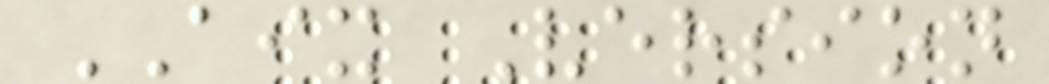AIX Version
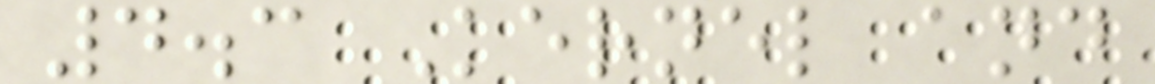4.3 Kernel and
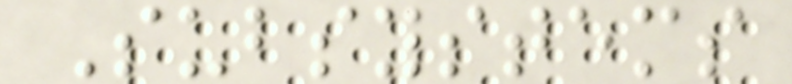Subsystems
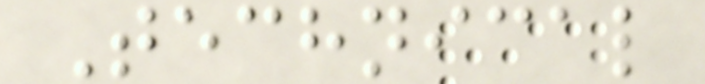Technical
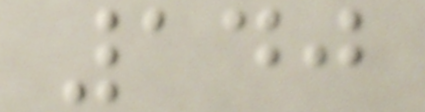140
